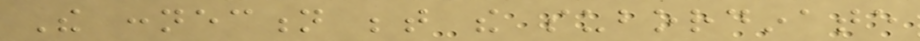The connection between the subordinate
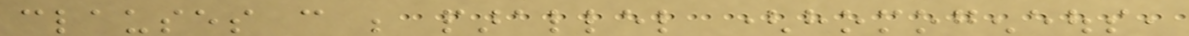clauses can be parallel (homogeneous,
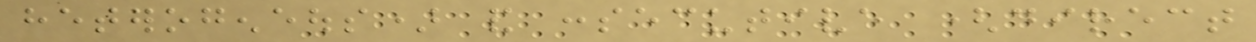heterogeneous) and consecutive (direct
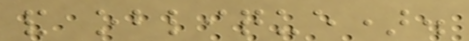and oblique).
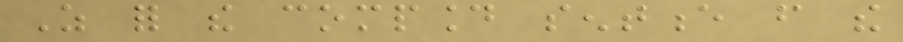As for the compound sentence from the
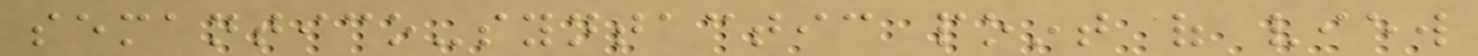semantico-syntactic point of view
